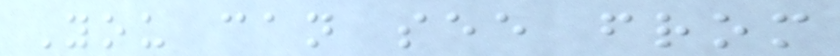You can see from
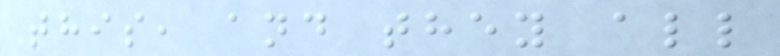this, and they all
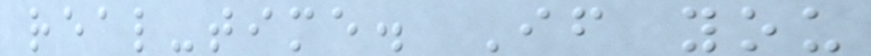real-time. If you
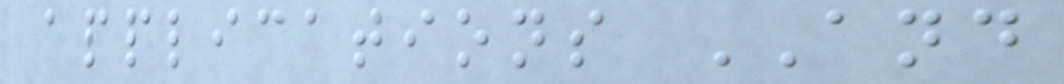applications AND
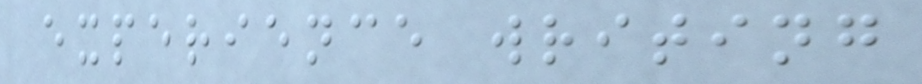experience writing
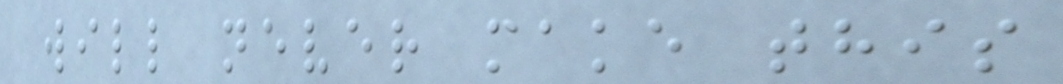will never make this
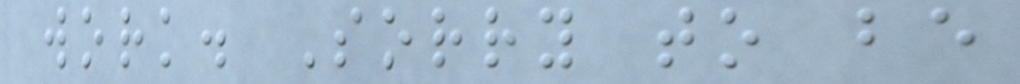work. Sorry to be
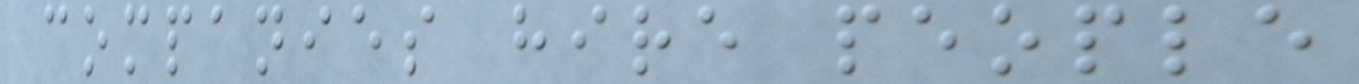companies hire people
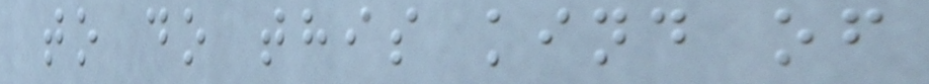to do this kind of
